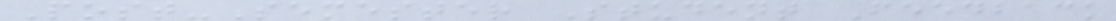Post-Semester Student Feedback
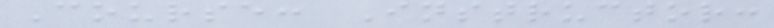Course: Instructor:
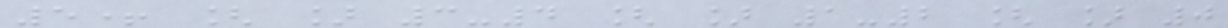5+ [ ] 3-4 [ ] 1-2 [ ] 0
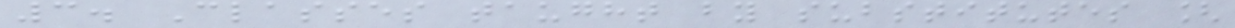3. Classes taught by substitutes [
